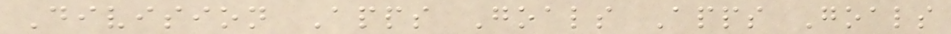Division Apps Goals Apps Goals
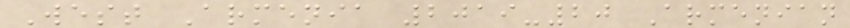West Armenia 2019-20 Armenian
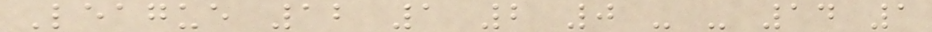League 12 1 2 0 - - 14 1
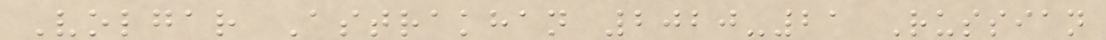Volgar Astrakhan 2020-21 Russian
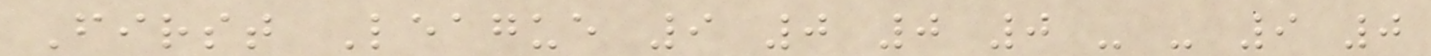First League 9 0 0 0 - - 9 0
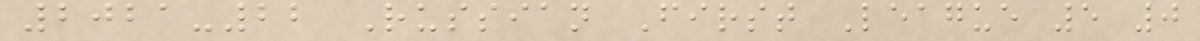2021-22 Russian First League 5 0
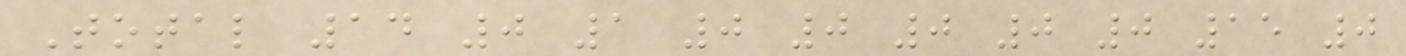Total 14 0 1 0 0 0 0 0 15 0
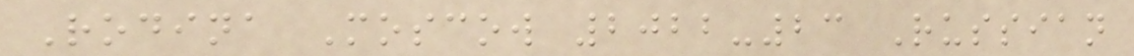Rodina Moscow 2022-23 Russian
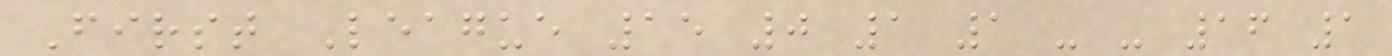First League 15 0 1 1 - - 16 1
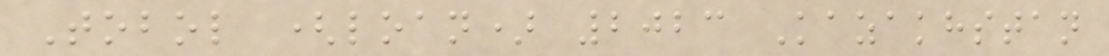Tobol (loan) 2023 Kazakhstan
